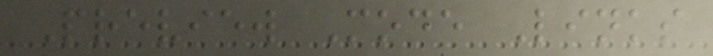Preview Mode Links
